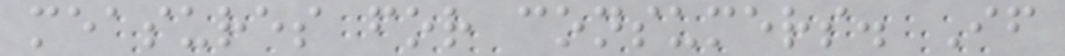measures for consumers. If
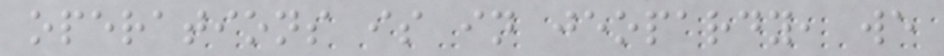operations is in jeopardy, we
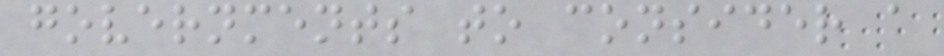governments to consider a
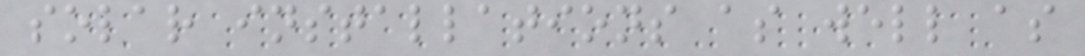solar installations as well as
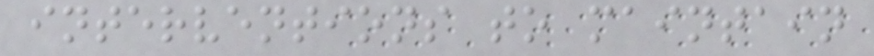interventions to maintain
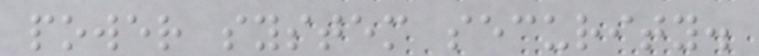power system security.
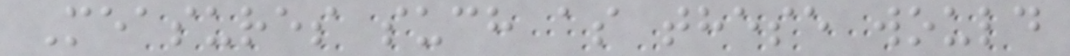Measures such as these would
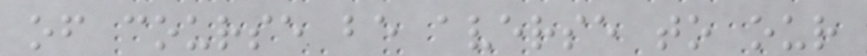of course be averse to our
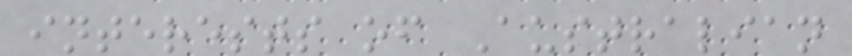interests of Australian
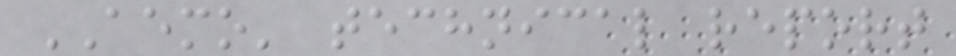AEMO' technical report
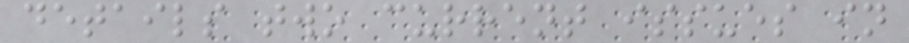details two current issues in
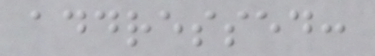addressed:
